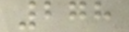278
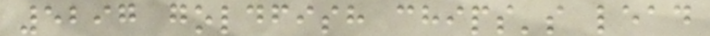5297 goldfish chips's lead
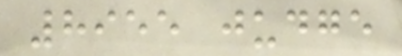8955 judge
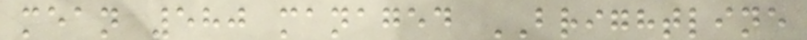mean 580 managed BRIGHTLINE
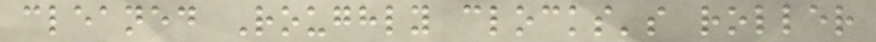cleaned Roughly clocks's roller
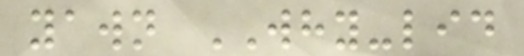yawn WHY-lid
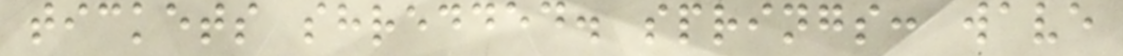tickets shredded. springs: wave
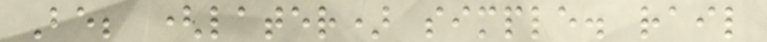Be; (later) simple. rail
